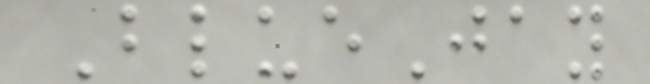BlueJay
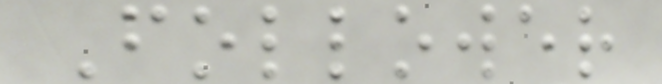Follower
